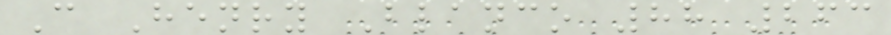C Henry Blanco 88 263
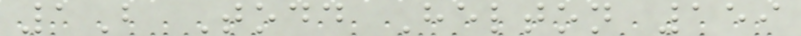1B Todd Helton 159
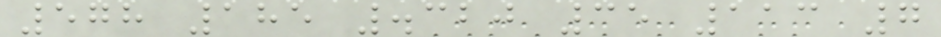578 185 .320 35 113 7
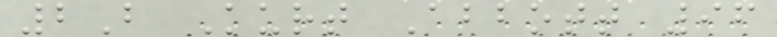2B Kurt Abbott 96
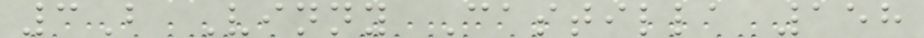3B Vinny Castilla 158
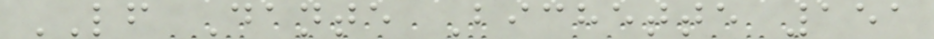LF Dante Bichette 151
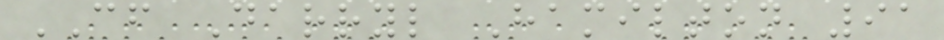CF Darryl Hamilton 91
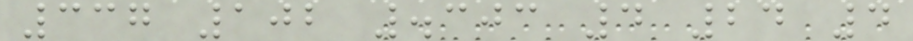337 102 .303 4 24 4
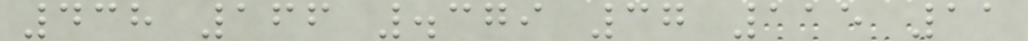438 166 .379 37 115 11
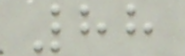88
